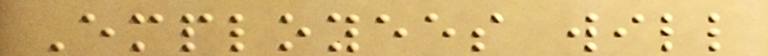Employees will
